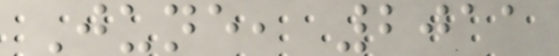June, 2011
